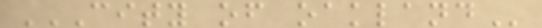CITY OF OAKLAND
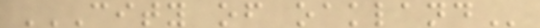CITY OF OAKLAND
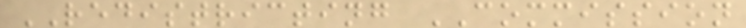REDISTRICTING COMMISSION
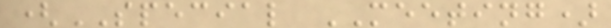(SPECIAL MEETING)
